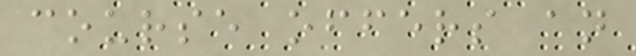course offers an
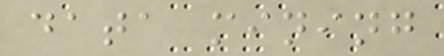data mining
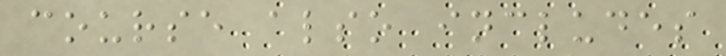course also includes
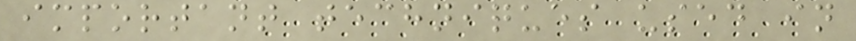important techniques used in
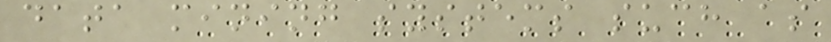data mining systems such as
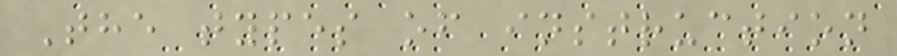The types of instruction
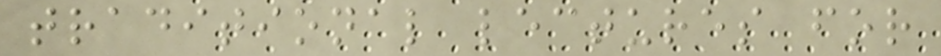traditional lectures for
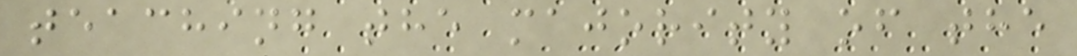teaching the majority of the
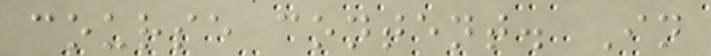course content. In
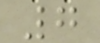7
